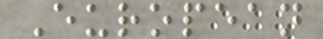European
